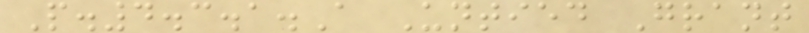P.4.3.1.A Untied Grant
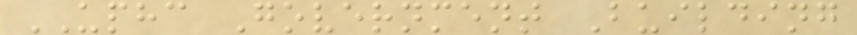UPHC Government Building
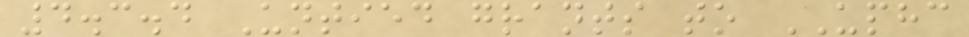4.3.4 Untied grants to UPHC
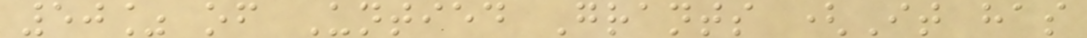50% of Untied Grants (It has
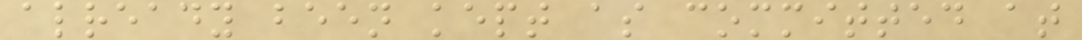already been kept as committed at
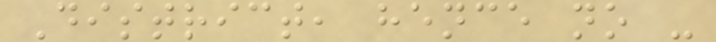District, hence no -
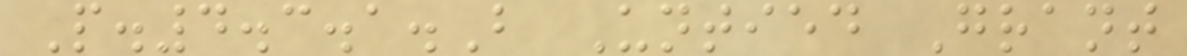P.4.3.1.B Untied Grant
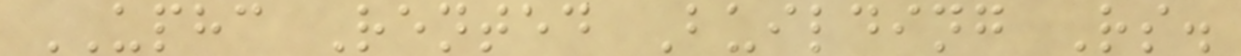UPHC Rented Building Rs.
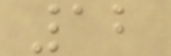12
